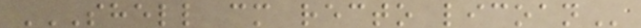SHELL CM RECTO LICOAN
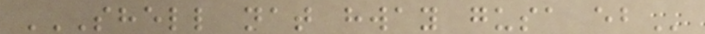SHELL NAT HWAY GUSA EB
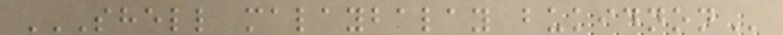SHELL MALAYBALAY BUKIDNON
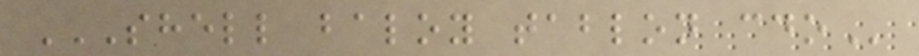SHELL BALOY TABLON CDO
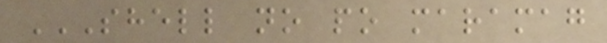SHELL NO PO MARAMAG
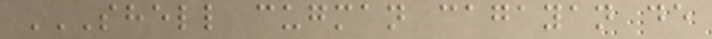SHELL CUGMAN CAGAYAN DE
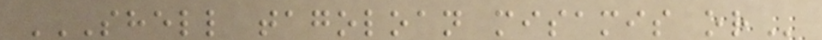SHELL TAGOLOAN MISAMIS OR
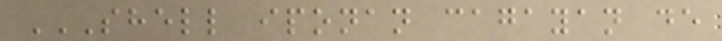SHELL IPONAN CAGAYAN DE
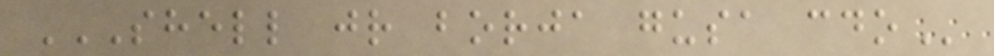SHELL JR BORJA GUSA CDO
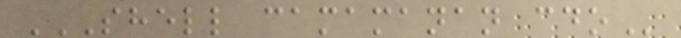SHELL CAMAMANAN CDO
